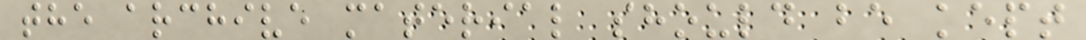the archive material should be kept
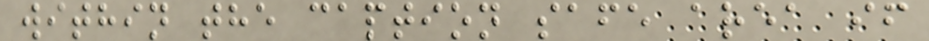within the caption safe area if
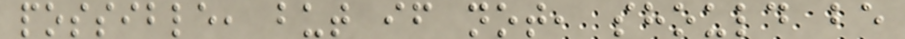possible, but if not, should be
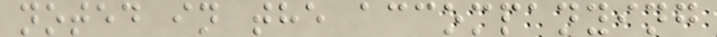noted in the accompanying
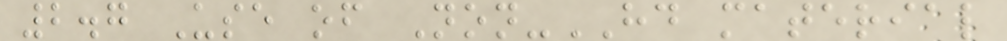2.7 Use of Non-HD material
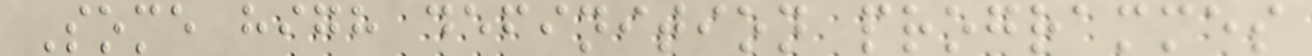Some high definition programmes
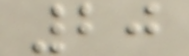20
